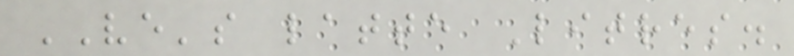VE's latte Litres.
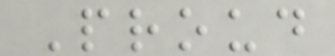Proud
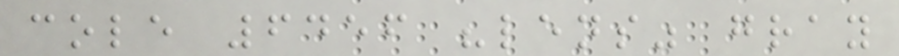cole 6456 "lens" gray
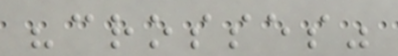"crosses"
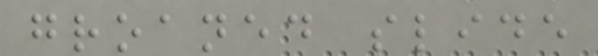groaned slide
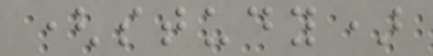(study)
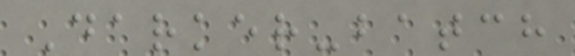Darker-batch
